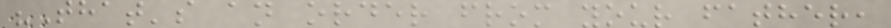"That's an order from your father,
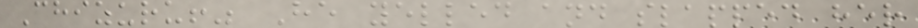Chizuru!" He yelled and slapped her
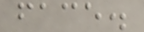face.
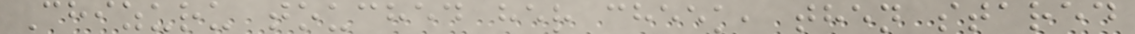Chizuru touched her cheek, then stared
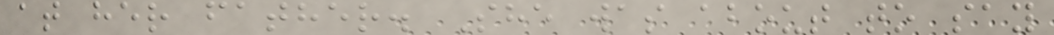at her father. She was about to say
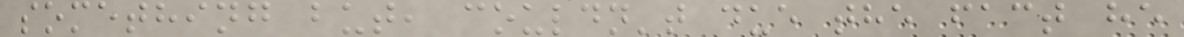something but, couldn't due the fact he
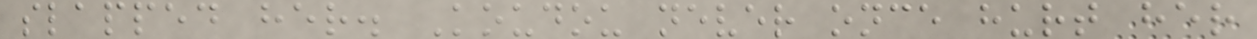slapped her. Koudou never once hurt her
